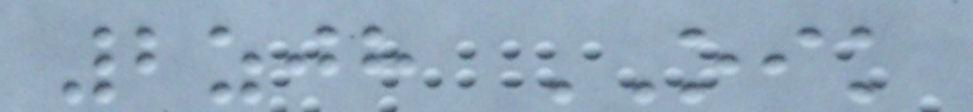2zjh OIK
